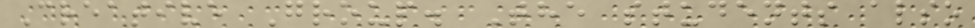Creative Group. The students also
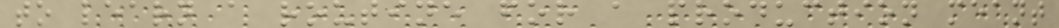to learn a routine for a production meant
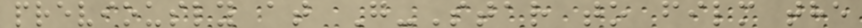previously at G-Star to film the
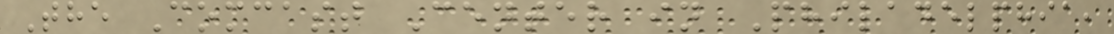The Comcast Center in Philadelphia,
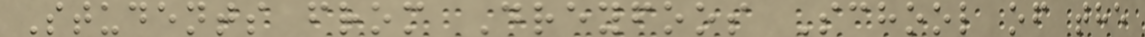Students from Dreyfoos School of the
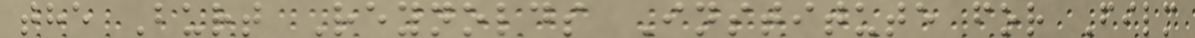the Burt Reynolds Institute for Film
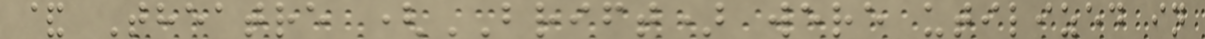& Theatre (BRIFT) were utilized in
